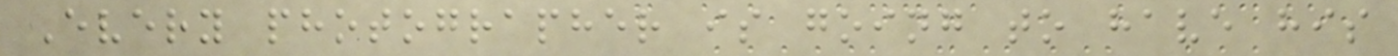Every photographer is going to have his
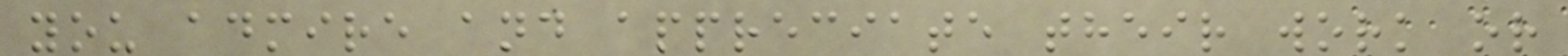you admire and appreciate their work or
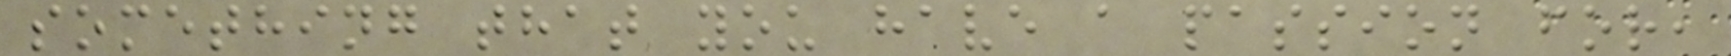something that you have a passion for,
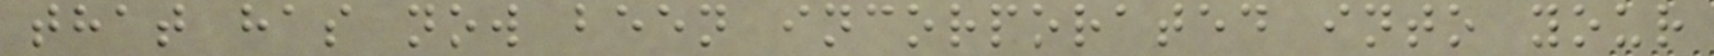that has now been incorporated into your
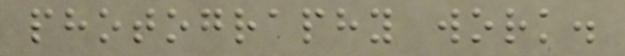photography work.
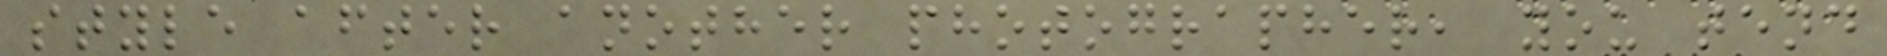style after another photographer, you tend
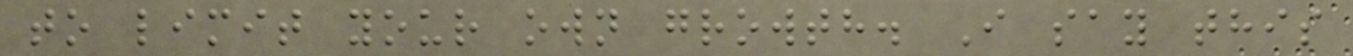to limit your own growth. I say this
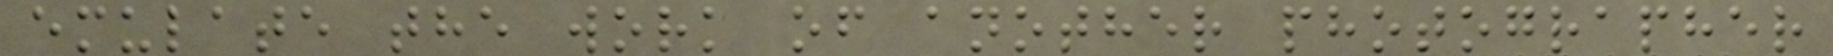emulate the work of another photographer
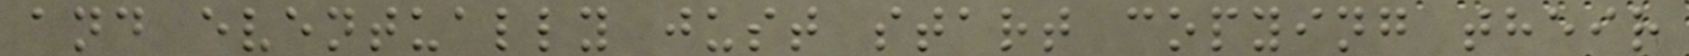and eventually just start copying their
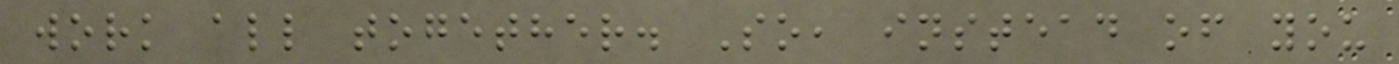work all together. So, instead of you
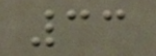33
